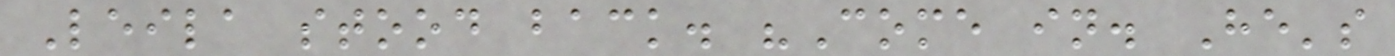Leila stood back. "Come in. He's
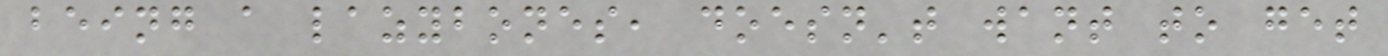being a lazybones, doesn't want to get
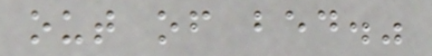out of bed."
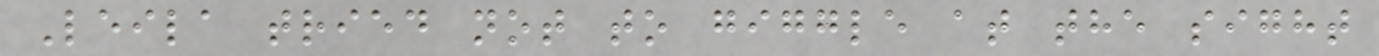Leila tried not to giggle at the sight
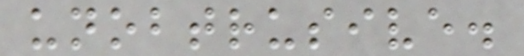unobtrusive.
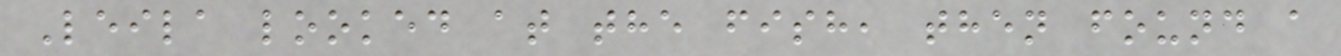Leila looked at the fish, then found a
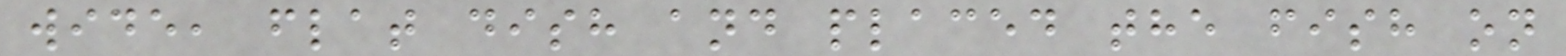wide, flat dish and placed the fish on
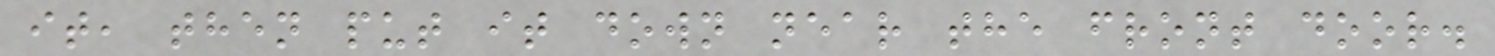it, then put it down near the front door.
